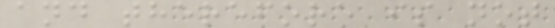and therefore is not
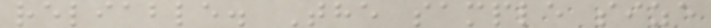reliable. The sample size
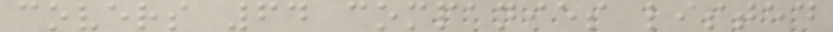covers 64 companies listed
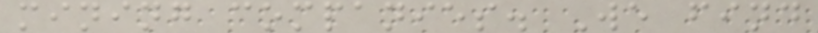mining companies. We find
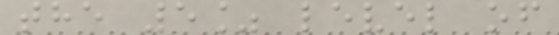the 5% level of
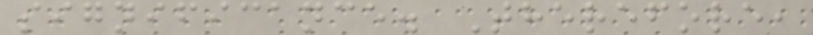significance. Therefore,
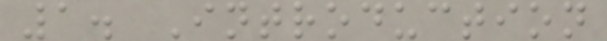1. Introduction
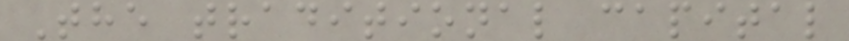The traditional capital
